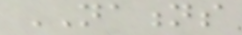NATIONS
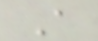A
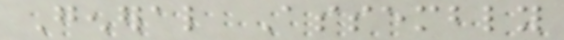General Assembly
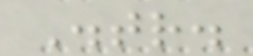Distr.
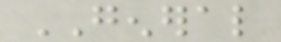GENERAL
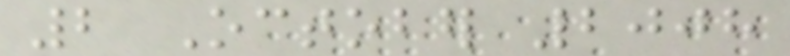2 October 2008
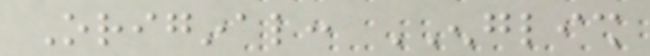Original: ENGLISH
